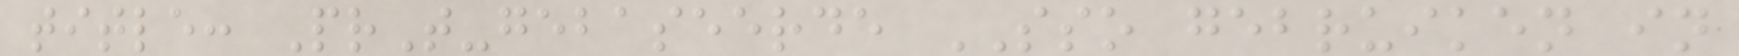title: PrT-gebaseerde SSO gebruiken in
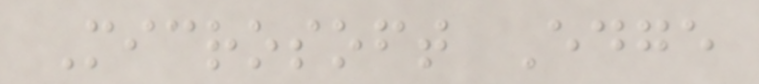Microsoft Edge
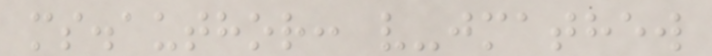ms.author: v-jmathew
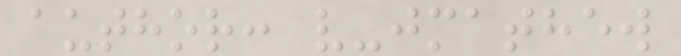author: v-jmathew
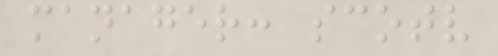manager: scotv
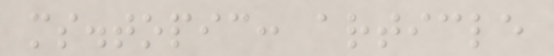ms.topic: article
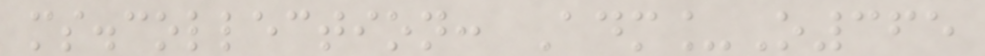ms.collection: Adm_O365
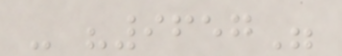- "9657"
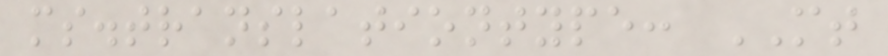ms.translationtype: MT
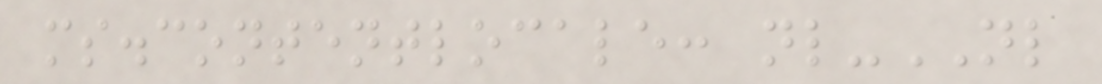ms.contentlocale: nl-NL
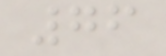76
